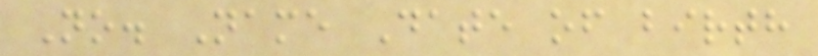No. Name Date of birth
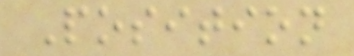Position
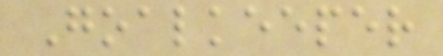Goalkeeper
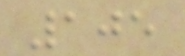105
